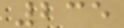235
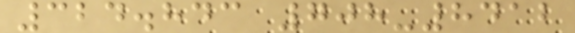324.843 708-8412
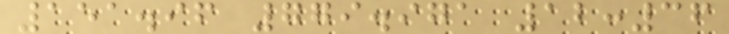151.96 779.971 12:36
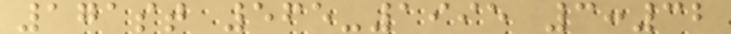171st 565-1995 3:32
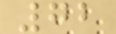72
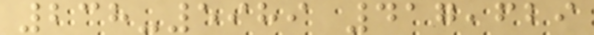238-5989 417,629
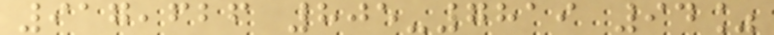917,626 805-7819 94%
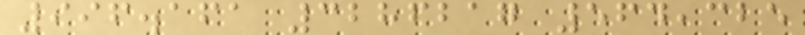996.161 3286217 564,325
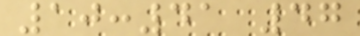10:41 47
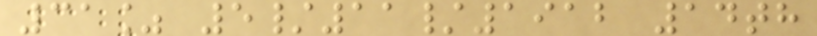31% 5/11/1912 14th
